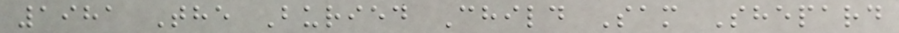1981 The Buried Child Sam Shepard
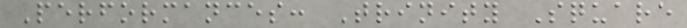Performances: Trinity Square
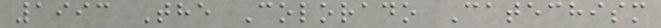1993 The Colorado Catechism
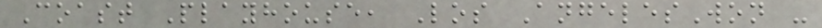Coast Playhouse, Los AngelesWon -
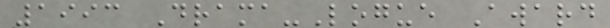1993 Drama-Logue Award
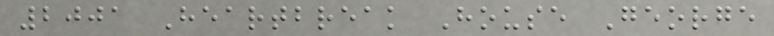2001 Heartbreak House George
